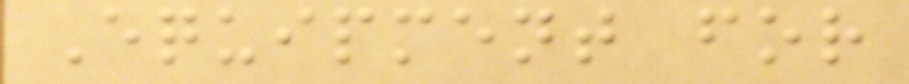Equipment for
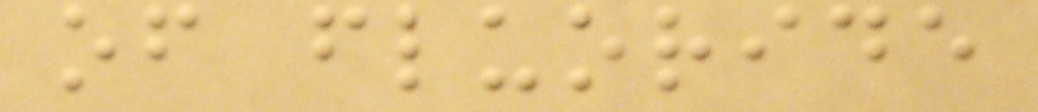of fluoride
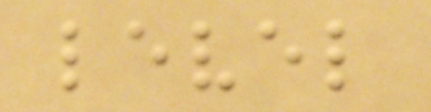level
